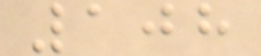108
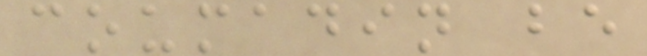coumadin be
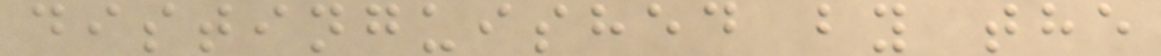distinguished by the
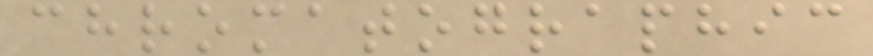chromatographic
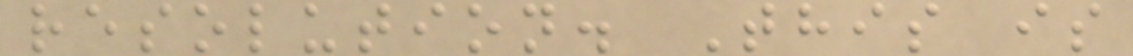resolution. This is
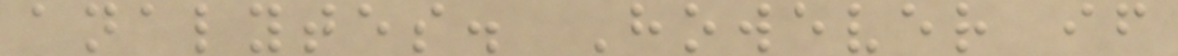analytes. However if
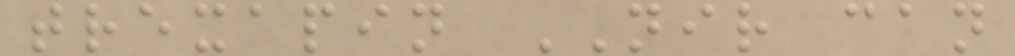trexapin NIR can
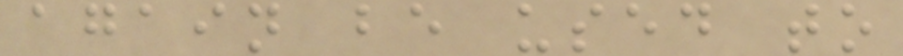again be used to
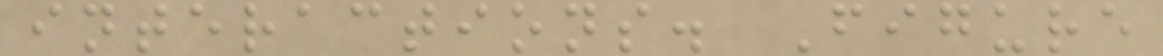interactions. Figure
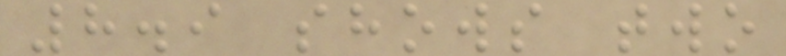8.9 shows two
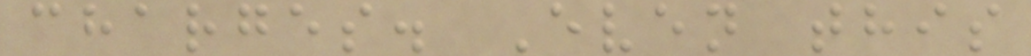charges. Even this
